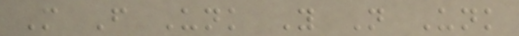M F Unk Y N Unk
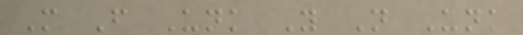M F Unk Y N Unk
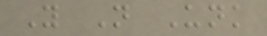Y N Unk
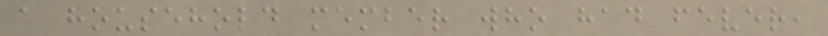a household member who had fever,
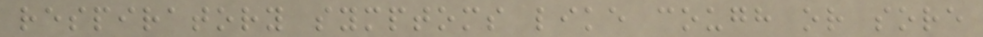respiratory symptoms like cough or sore
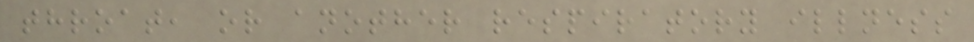throat, or another respiratory illness
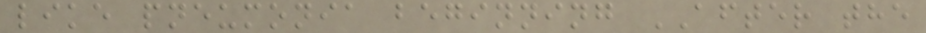like pneumonia beginning AFTER the
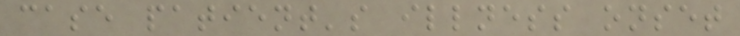case patient's illness onset
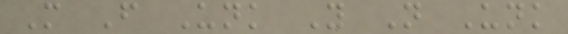M F Unk Y N Unk
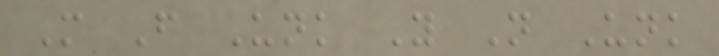M F Unk Y N Unk
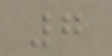7
